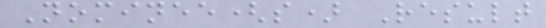Nominee(s) Result
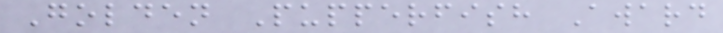Golden Pupperfish Award
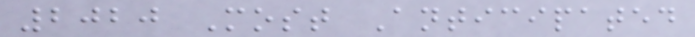2020 Most Anticipated
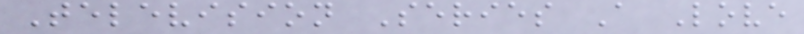Television Series A Love
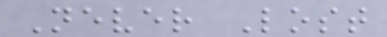Never Lost
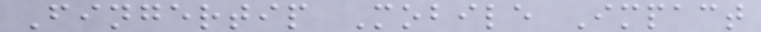Fingertip Mobile Impact
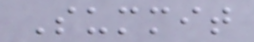Summit
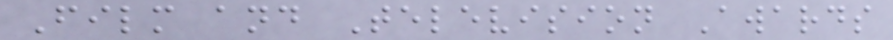Film and Television Awards
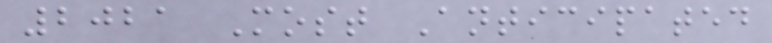2021 Most Anticipated
